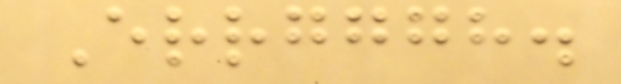Errgggh.
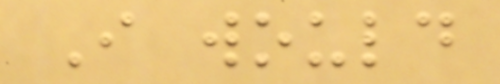I would
